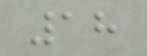18
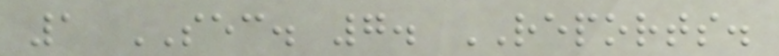1 SEC. 7. REPORTS.
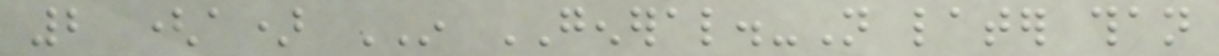2 (a) IN GENERAL.-Not later than
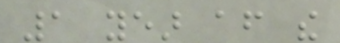1 year after the
